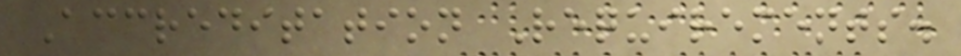Accreditation Requirements.
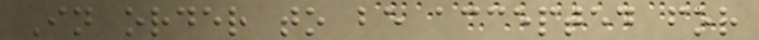In order to be accepted for
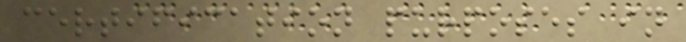certification purposes in
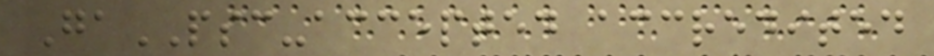GaPSC-accepted accredited
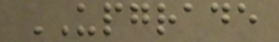UPGRADE
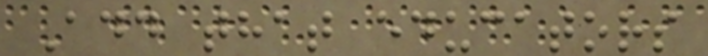Add that educators
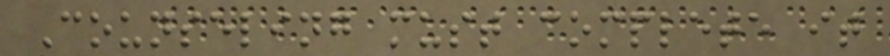Counseling must complete it
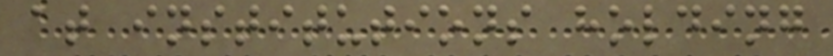at institutions holding
